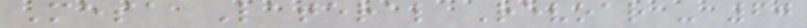Mesa Lateral Revoar - 60
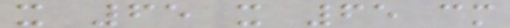x 65 x 65 cm
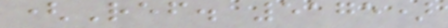(Ref. 5175)
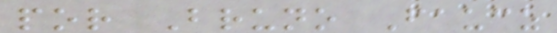por Bruno Faucz
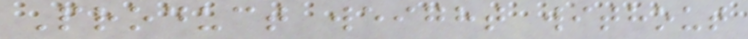Product weight without
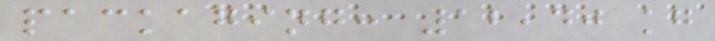packaging: 12,40 kg
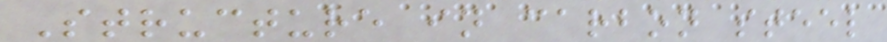Structure in carbon steel
